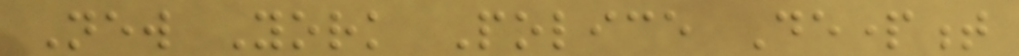New York Police Department
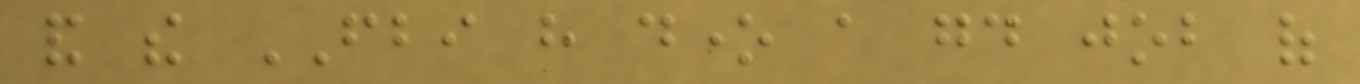and the FBI have done a good job of
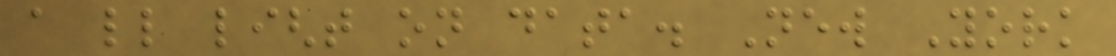a little light on data. New York
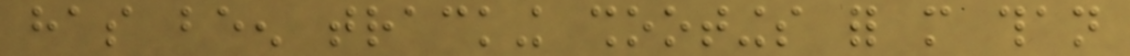has been tracking shootings for more than
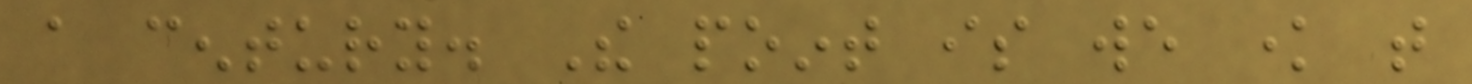a century. The point is we know that
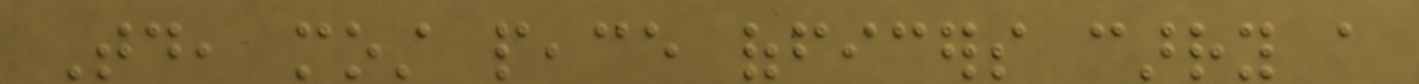Today, most peace officers carry a
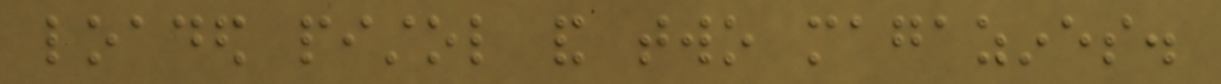loaded pistol and two magazines.
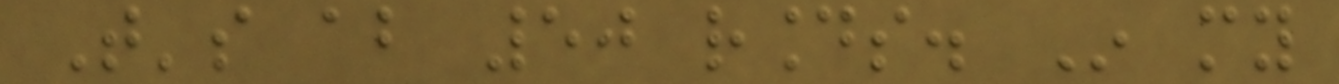That's about 50 rounds. In my
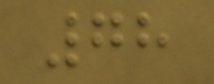78
